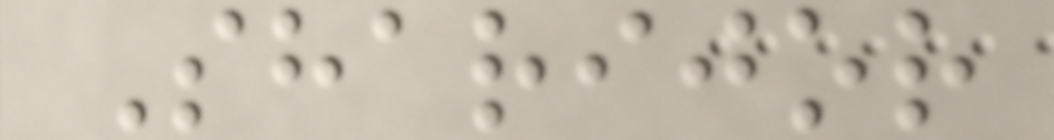Sharijor
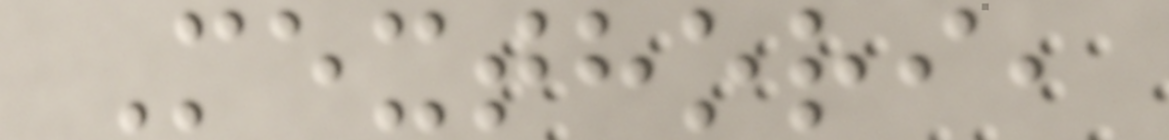Mexthori,
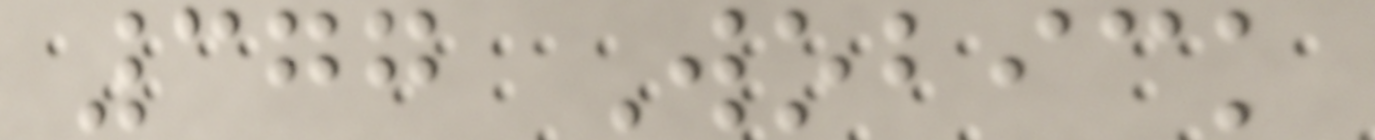377 Wobick
